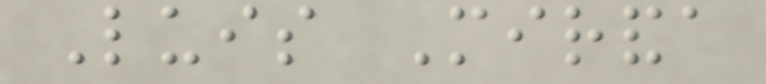Luis Miranda
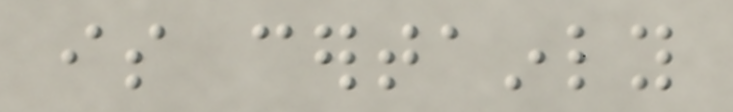is certainly
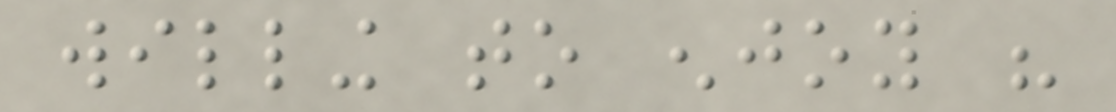willing to enjoy his
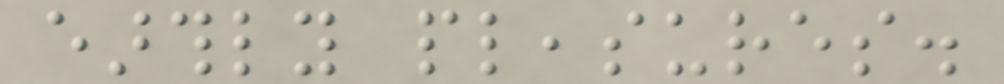earthly pleasures.
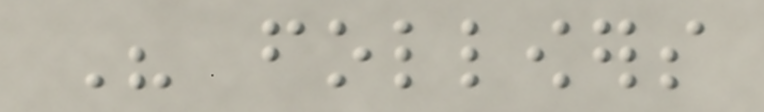His followers
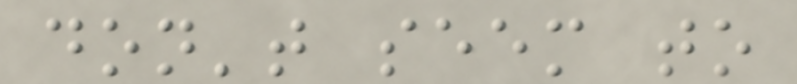don't seem to
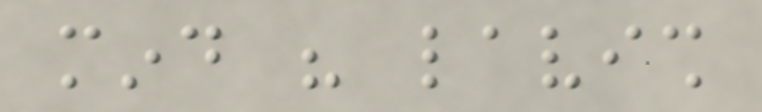mind his lavish
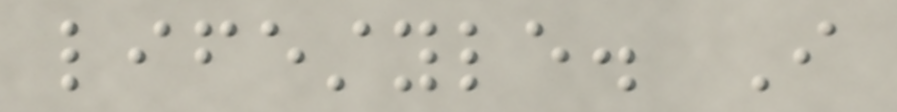lifestyle. I
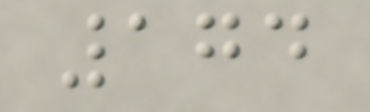174
